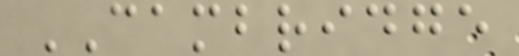CAMBRIDGE
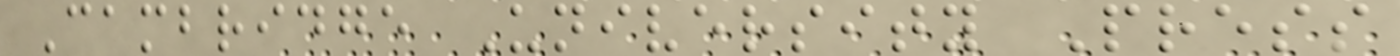Cambridge University Press
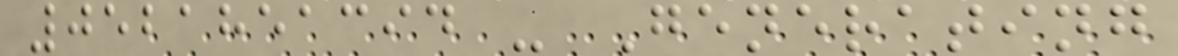0521851394 - Generating
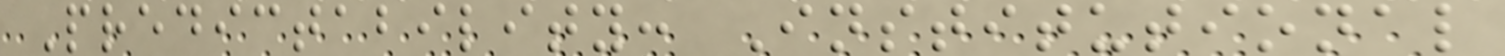Predictability: Institutional
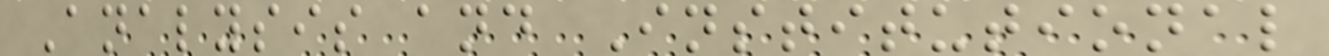Analysis and Institutional
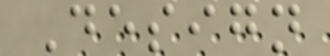Design
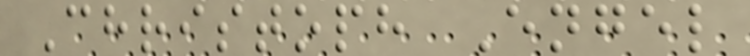Christoph Engel
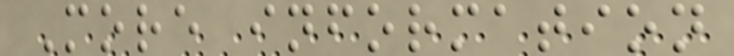More information
